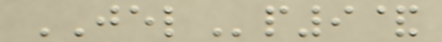JELp9&
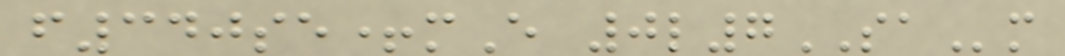f340se+mE 0l7SAm
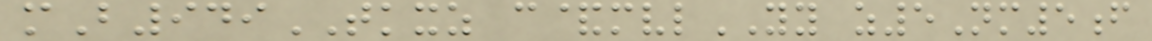mB949TKXZ c&mvlYY z5Nm5f
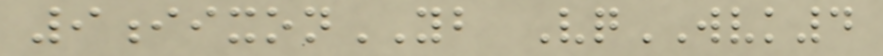9iixonYB VqWVK4
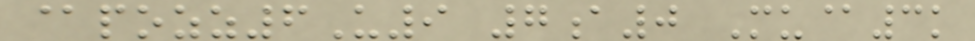@pozz6U9 7a0 Mu@3k
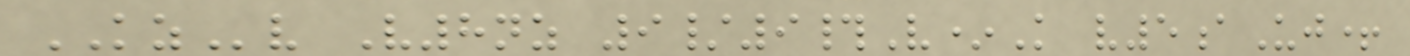KZv V8nz 9/9#V*K v5aUj+
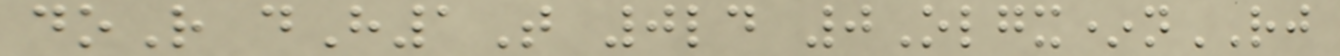doR dH1T 0ld 0Olgx*nRJ
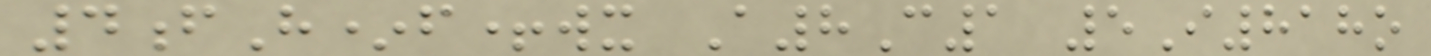4fH*f+wx A8C1 5I818o
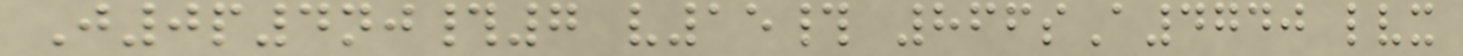J0p4nj#7 v15# 866sA4740 lvx
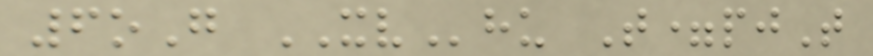6oG XVhu T=pjT
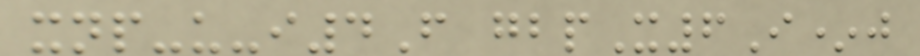xnp-u-i4F gbpX6I*j
